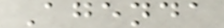Agenda
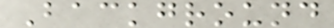Background
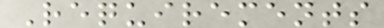Requirements
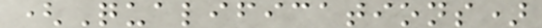(Qualifications)
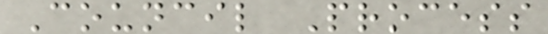Council Process
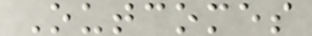Outcomes
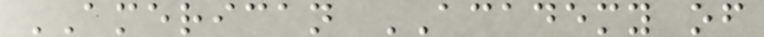AMERICAN ACADEMY of
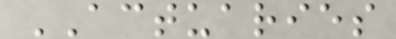ACTUARIES
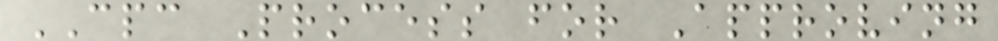CPC Process for Approving
